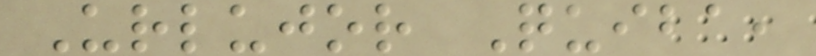Urlujor Quiba,
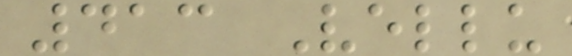413 Vellu
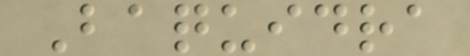Baquidra
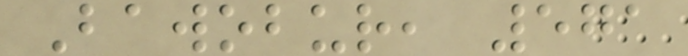Bawobur, 571
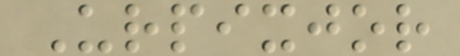Urpixjor
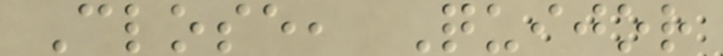Close, Quijor
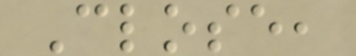Close,
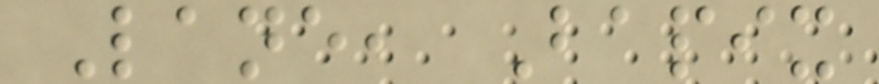Lane, Bapix
